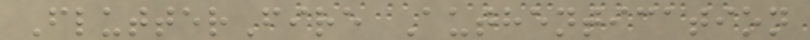FlutterFire Authentication
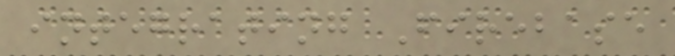integrating Firebase
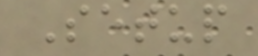Setup
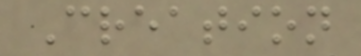Creation
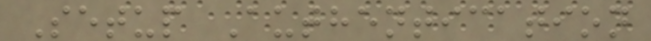Setup Authentication
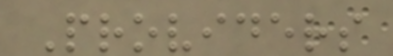Providers
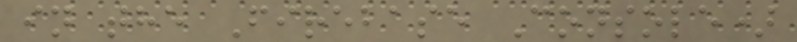in the Firebase Console)
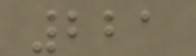221
